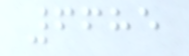6685
